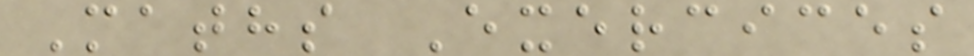Maths Exercices
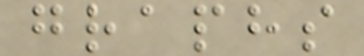graphs
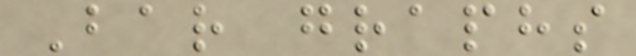Bar graphs
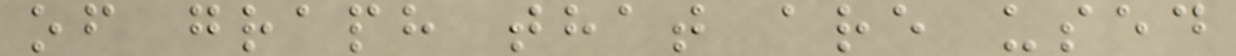of graph that are used
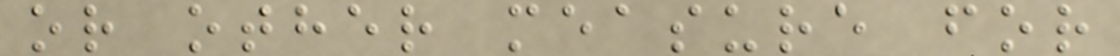or other measure for
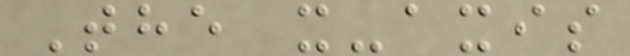The x-axis
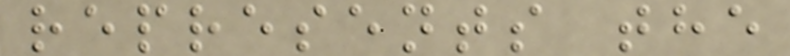represents the
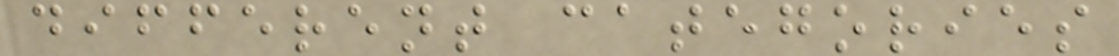different categories
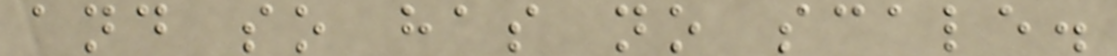and so has no scale.
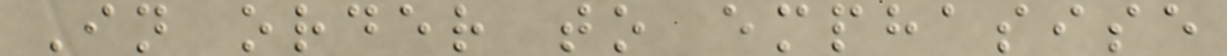In order to emphasise
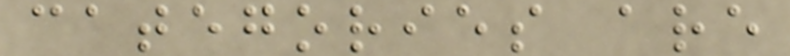categories are
